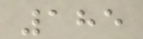185
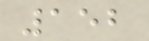152
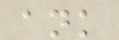ank
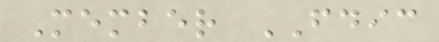Member FDIC
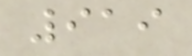919
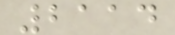2114
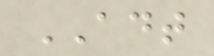ADT
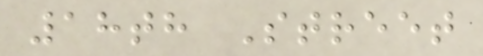18th Street
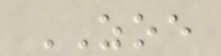ZOE
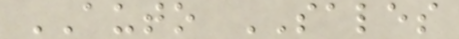AUTO SALES
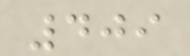409
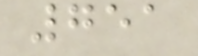751
